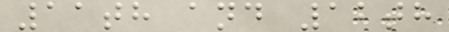11th and 12th
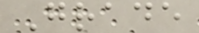Grade
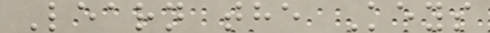Learn the Keys
